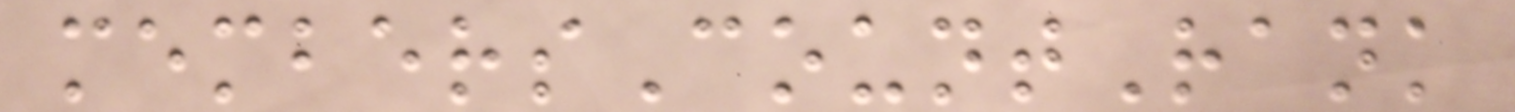membersCountRank
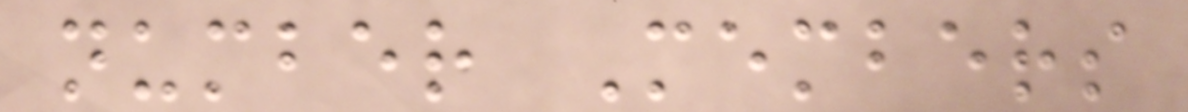number Members
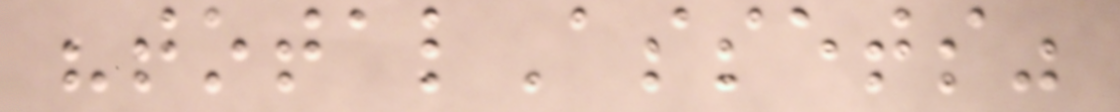"totalAssets"
